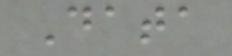Data
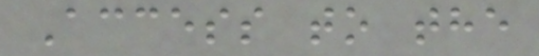Access to the
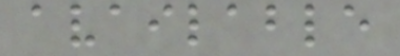available
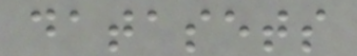datasets
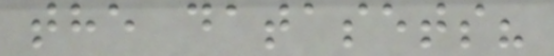the datasets?
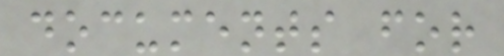documents for
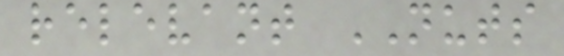relevant NUTS
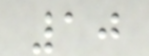10
